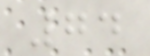74
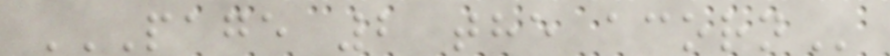PAGE 2 THE ACORN
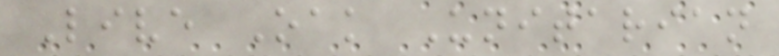Live Oak Unitarian
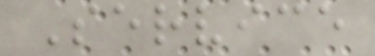Service
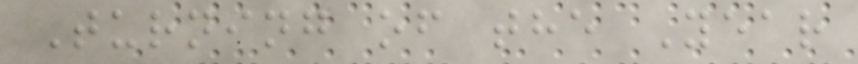Turning of the Year
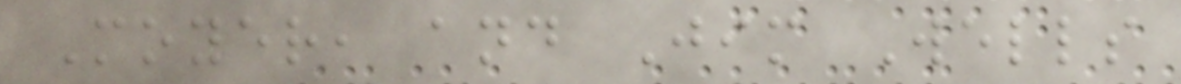Moyer, and Jim Wells
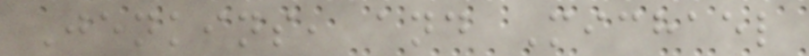Jenkins, and Michael
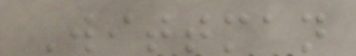Wittman
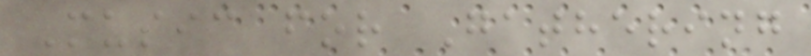Music for Gathering
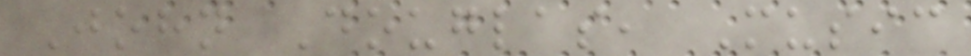John Douglas, Music
